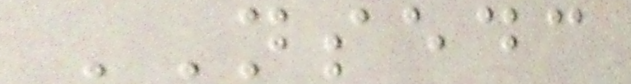NSEDC
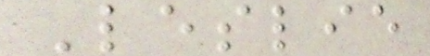Leslie
